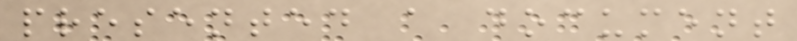presented a document
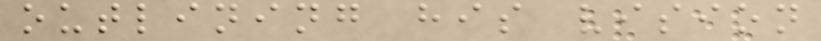outlining his vision
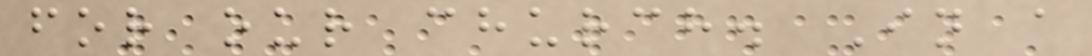for our church. In a
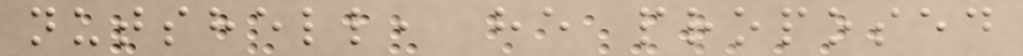nutshell, he proposed
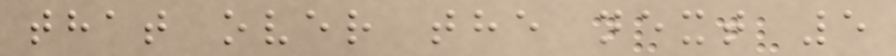that over the next 5
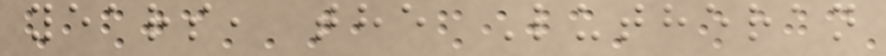years, the Lutheran
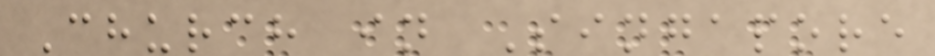Church in Singapore
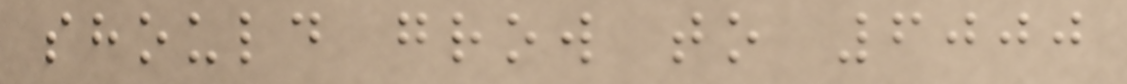should grow to 6000
